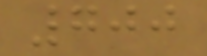700
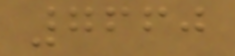7660
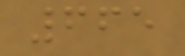665
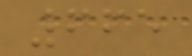665
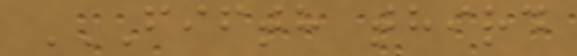FIFTH THIRD
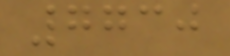7730
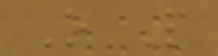O P
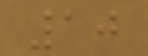10
